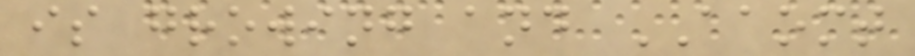is growing and AAOMT
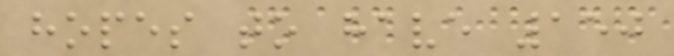hopes to have 150
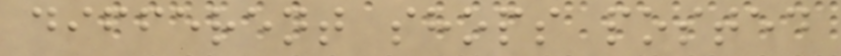different shops posted
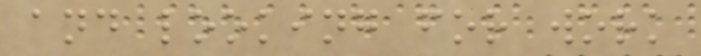and looking for work
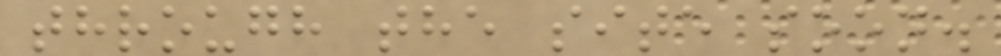through the site soon.
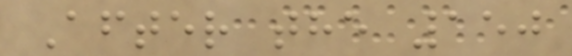After the 150
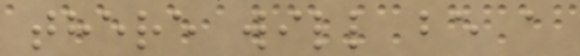there will be a
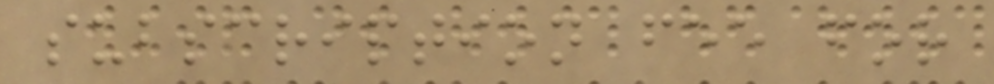subscription fee for
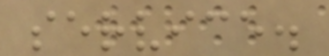service.
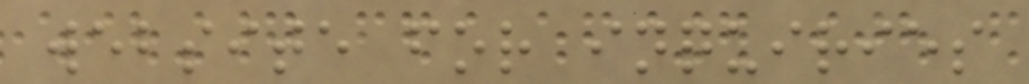website for inquiries
